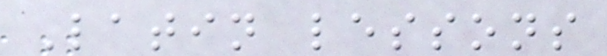Latin lessons
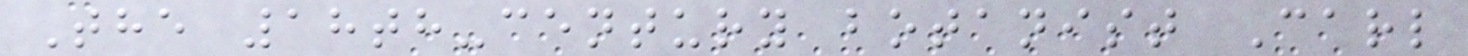The 18th-century botanist Carl
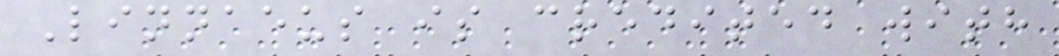Linnaeus is credited with
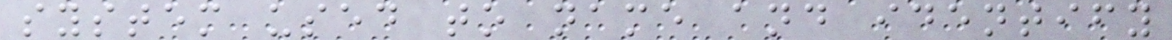system used to name and identify
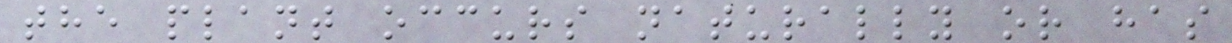the plant occurs naturally or has
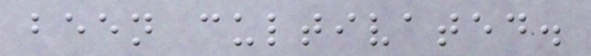been cultivated.
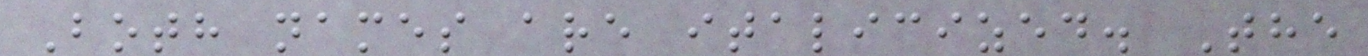Both names are italicized. The
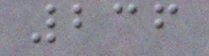236
